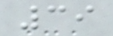39
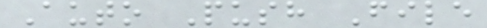Auto Push File
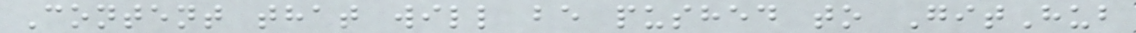Content that will be pushed to GitHub
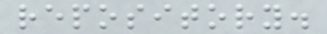repository.
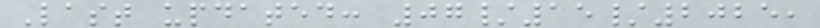Last updated: 07/15/2025,
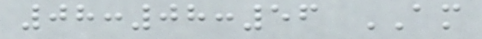08:08:56 AM
